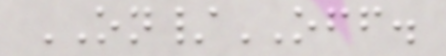ON/OFF.
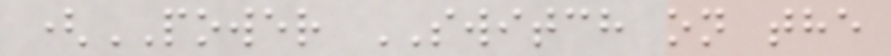(POWER SWITCH on the
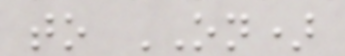to ON)
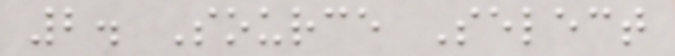2. Source Select
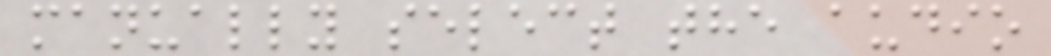manually select the audio
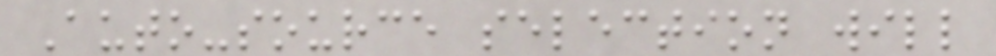Auto-source selection will
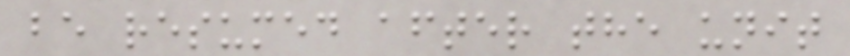be resumed after the unit
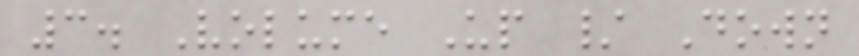3. Volume Up / Down
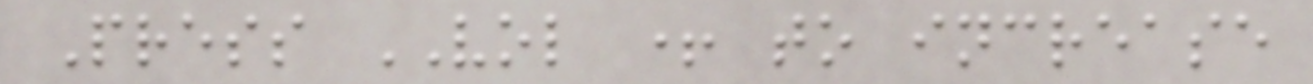Press VOL + to increase
